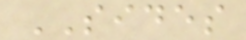SIDES
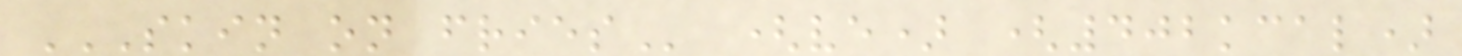SKIN ON FRIES (ve) (402kcal)
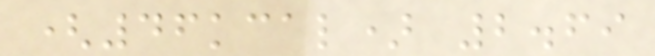(46kcal) 2.69
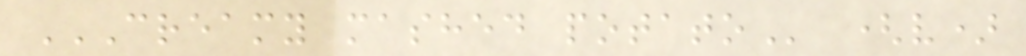CREAMY MASHED POTATO (v)
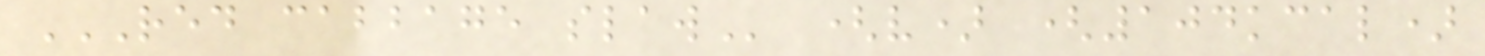RED CABBAGE SLAW (v) (104kcal)
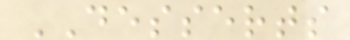DESSERTS
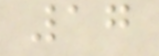17
